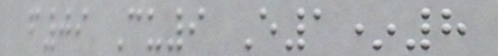f09 Cu9 E1*8
